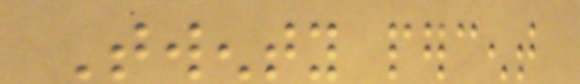Twenty percent
